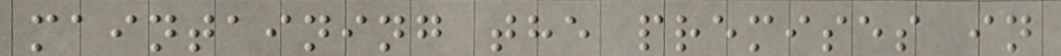maintaining the premises in
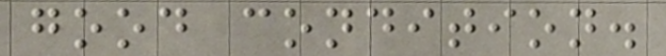good condition.
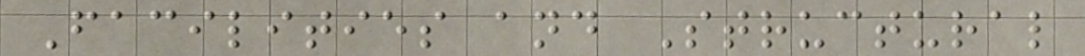Facilities and Structural
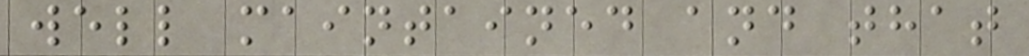well maintained and that
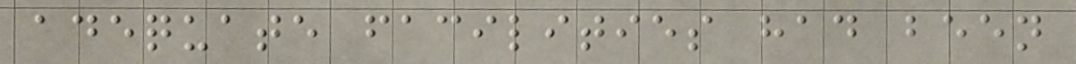adequate facilities had been
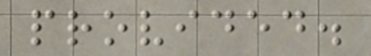provided.
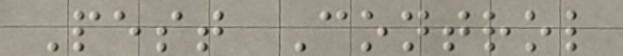Pest Control
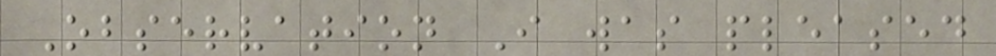Observation I was pleased
